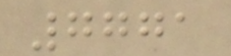7771
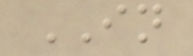IN
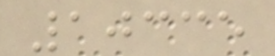10335
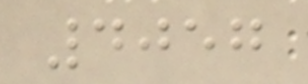4057
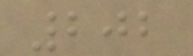202
